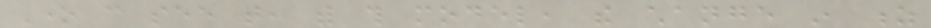One can see that, with this model, the change in z
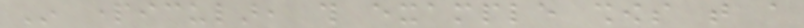In particular, this example shows that a
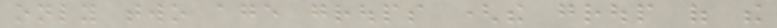only two age groups (the group of the
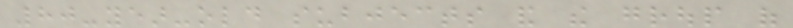80-year-old subjects and the group of
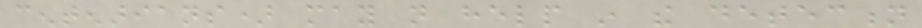centenarians) may not help in the detection
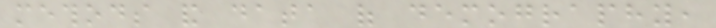methods and data of demography,
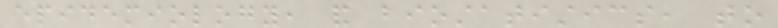epidemiology, and biostatistics, to
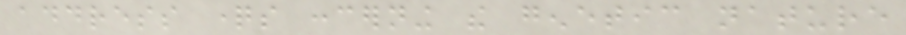address questions concerning the genetic nature
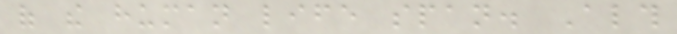of the human life span. Although
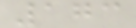173
